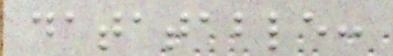datatable:
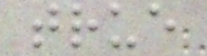true
